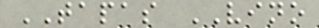TAPAS VINO
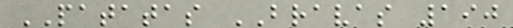PATATAS BRAVAS 190
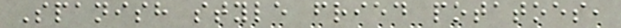Spanish style fried potatoes,
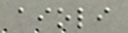aioli
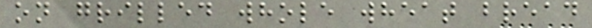on grilled whole wheat bread
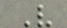V
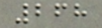268
